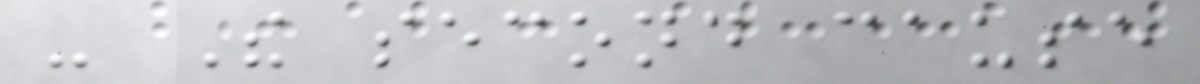- The second cause
